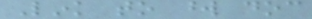Link to word doc
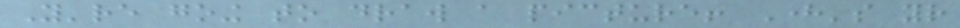You're going to draw a picture! Here's your
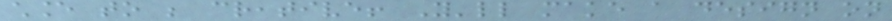chance to be creative! You'll make a design on
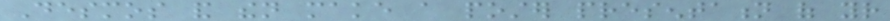Desmos and then make a poster presentation of your
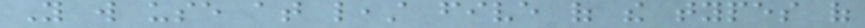You will use at least five of the types of
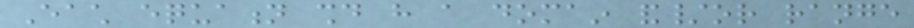Each equation should have a domain and/or range
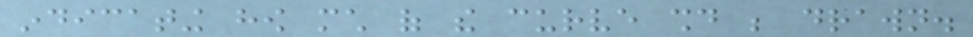indicating how much of the curve should be drawn.
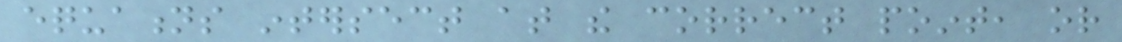equations intersect at the correct point, or
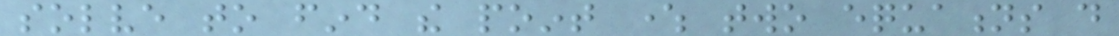solve to find the point where two equations do
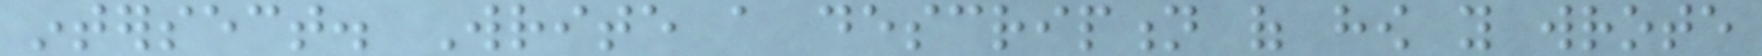intersect. Write a description of how you wrote
